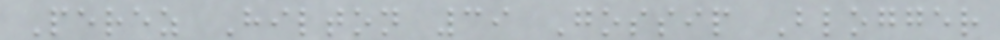Perez Hilton 39 Gossip Blogger
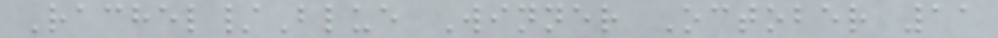Rachel/Blue Winner October 11
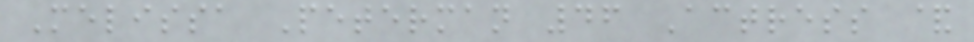Melissa Peterman 46 Actress &
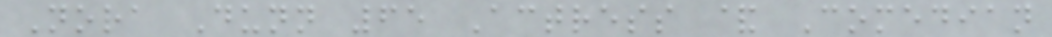Nora Dunn 65 Actress & Comedian
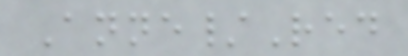Anne/Red
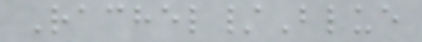Rachel/Blue
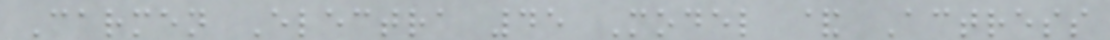Carmen Electra 45 Model & Actress
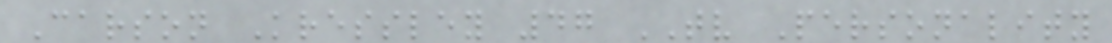Carson Kressley 47 TV Personality
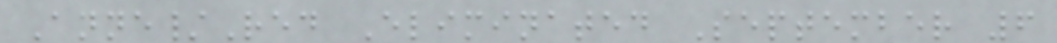Anne/Red Eliminated September 6
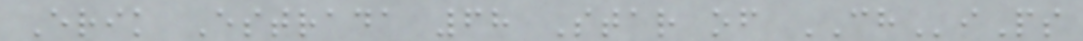Erik Estrada 68 Star of CHiPs
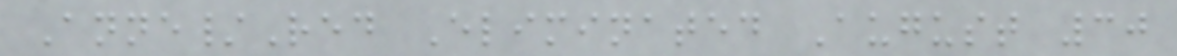Anne/Red Eliminated August 30
